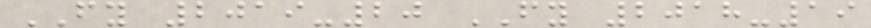FY 2019-20 FY 2018-19
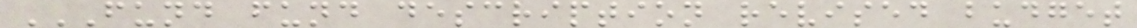FUND FUND DESCRIPTION REVISED BUDGET
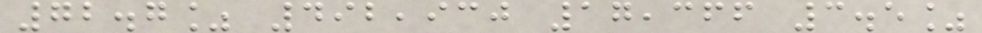72.7% 492,930 17,366 3.5%
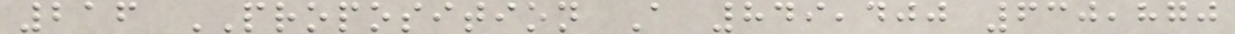216 PROPOSITION A 849,400 630,870
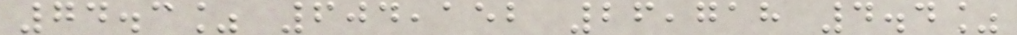74.3% 604,152 26,718 4.4%
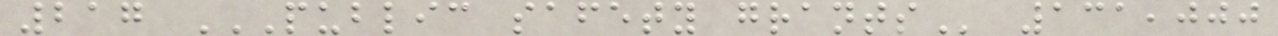217 PUBLIC SAFETY GRANTS 131,000
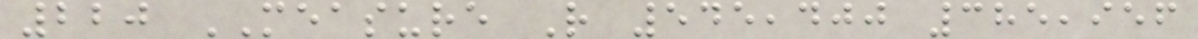220 MEASURE R 545,400 385,956
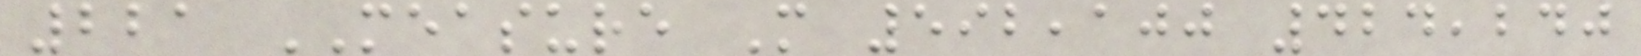221 MEASURE M 592,100 424,240
